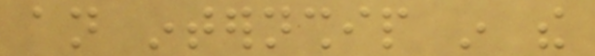an internship in the
